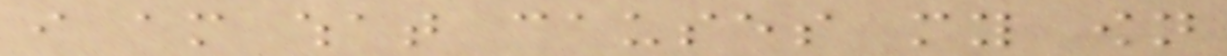i am what causes my own
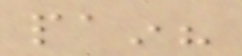pain?
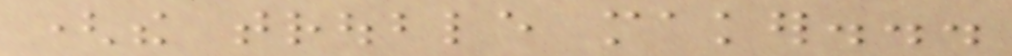(the trouble maker...
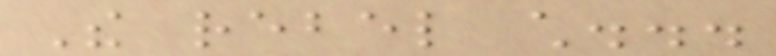The rebel child...
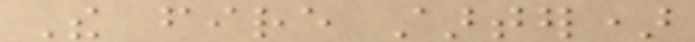The fire starter)
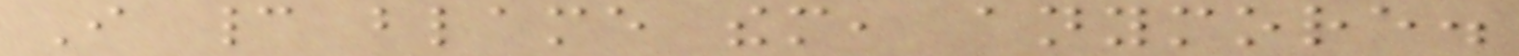I cannot blame them, anymore.
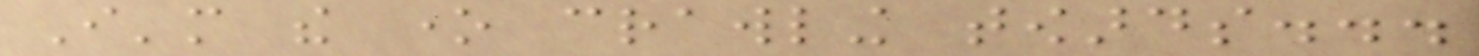I'm the one crawling towards...
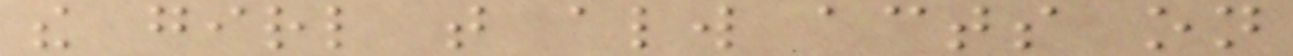the girl that always acts on
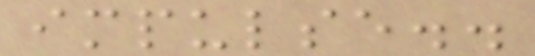impulse..
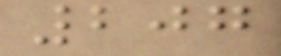207
